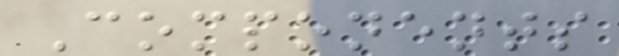Components
